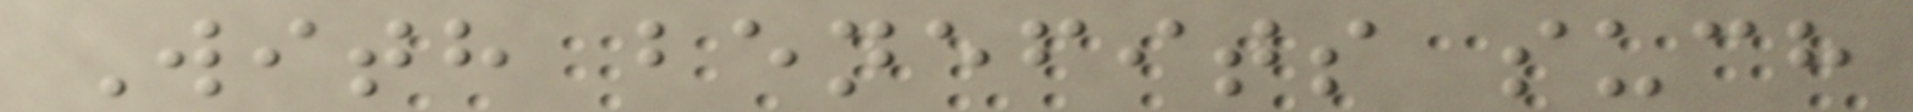With benefits such
